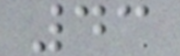43
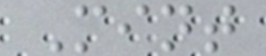Mint
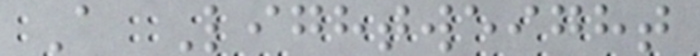A Lightweight
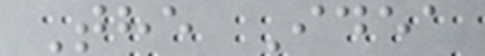The Idea
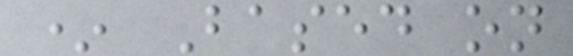* Based on
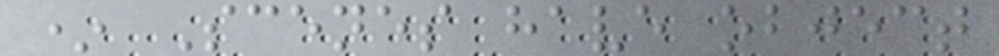* Scenes have object
